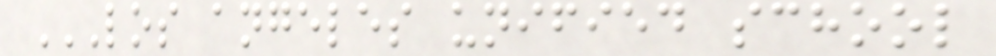LOS ANGELES UNIFIED SCHOOL
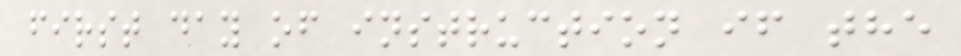first day of instruction if the
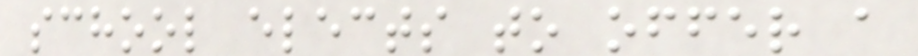school elects to offer a
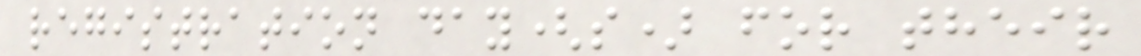registration day(s) for their
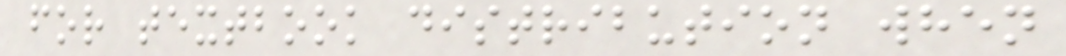for textbook distribution when
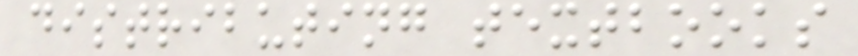distributing textbooks
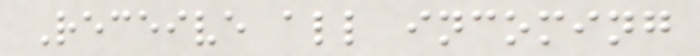Receive all incoming
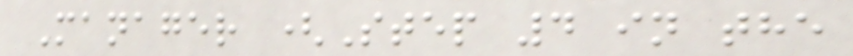Manager (Step 4 in the
